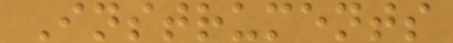Instruments
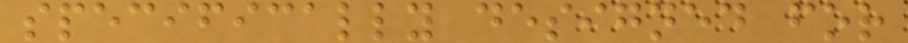specifically designed for
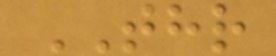THR
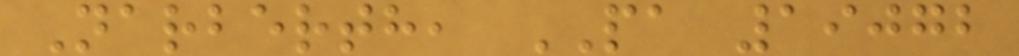Narberth, PA 19072
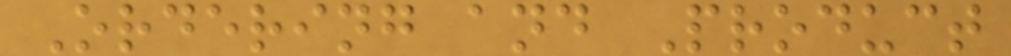Ordering and Product
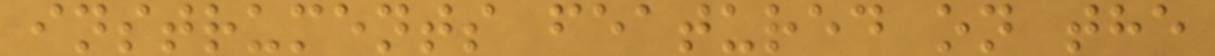instruments featured on the
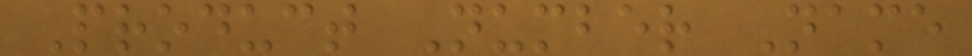Product Number Name
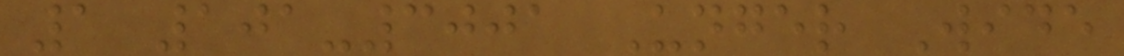1 101-3001 Unger Wide
